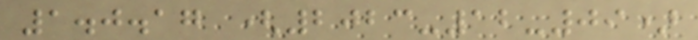1.0.17 (2023-12-09)
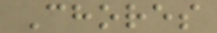Chores
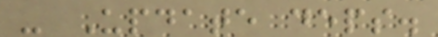- Update deps.
